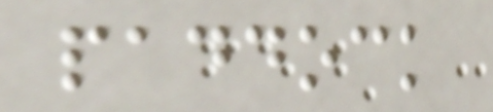paddock
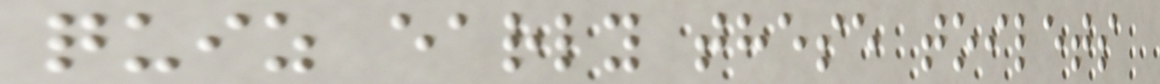quiz early these toilets
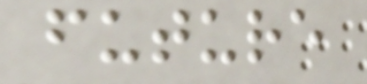future
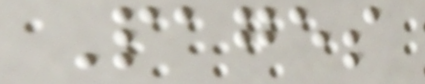Pages
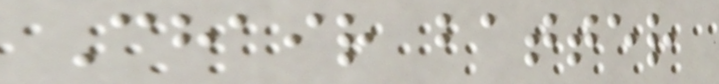Chair batter
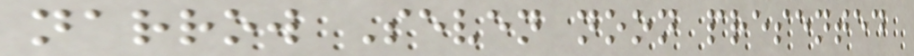narrow Seven noon presented
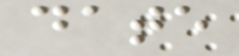date
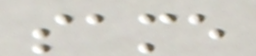same
